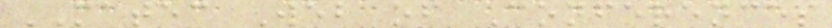MATEC Web of Conferences
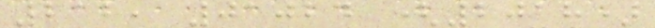212, 01024 (2018)
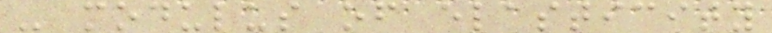- modulus of elasticity
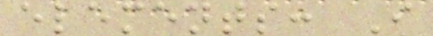elements: I
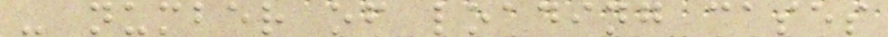- number of loading cases
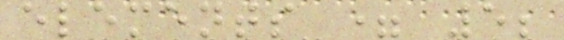elements = 5;
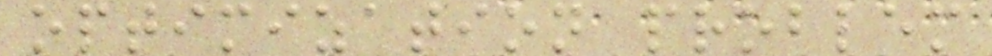optimization problem
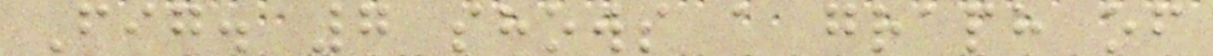Fig. 7 shows a graph of
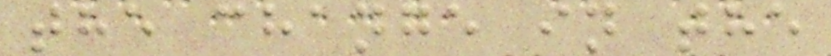the change in the
